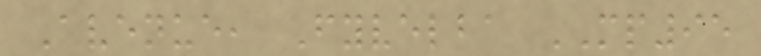Avenue, Fyvelba MP95
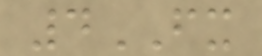4FX
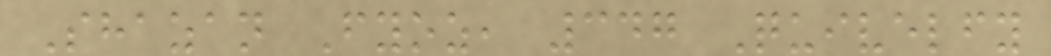Shazan Fyoz, 347 Quivelfy
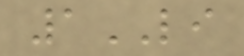1LI
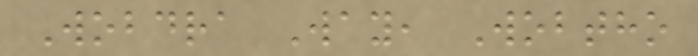Wobdra Way, Wobtho
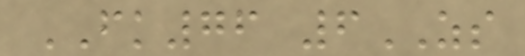FK76 6ZS
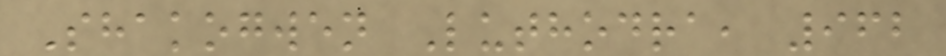Shakogwen Luthodra, 962
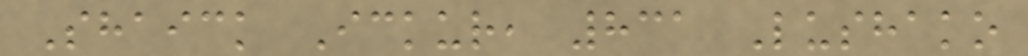Shaick Ickur, 831 Lushako
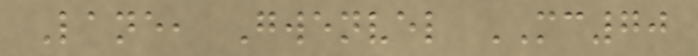Lane, Gwenvel MC70
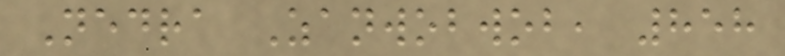Nedra Zanwobwob, 858
